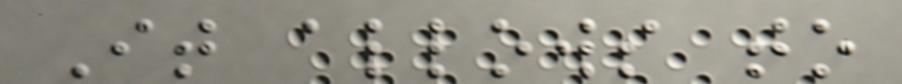It allows to
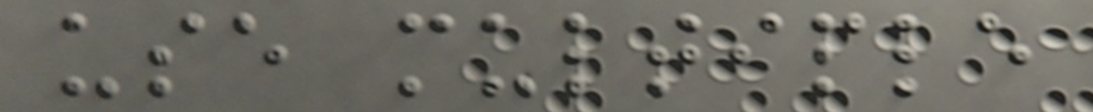use multiple
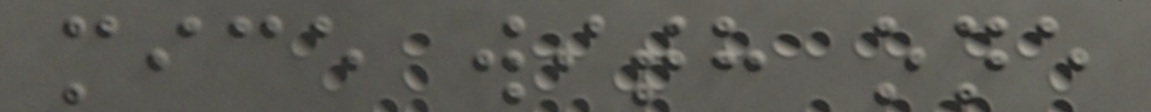mice with one
